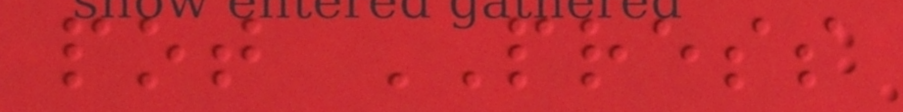pot PRESS
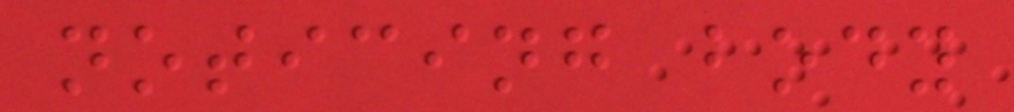noticing body
